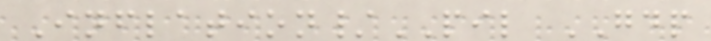Inflation/PIL GDP
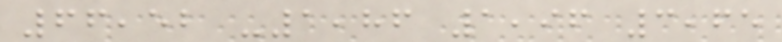66,52 -1,86 1,96 3,65
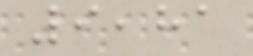9,81
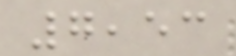7,53
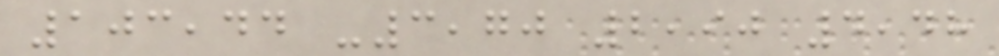103,44 -3,70 2,90 4,48
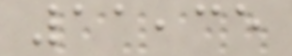11,35
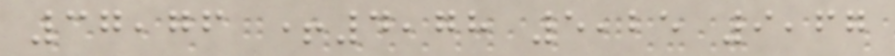37,76 +4,78 5,25 9,67
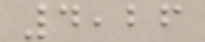4,26
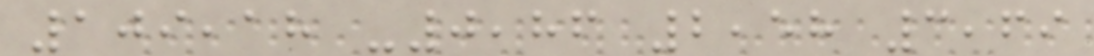109,18 -0,86 2,58 3,69
